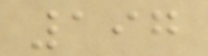197
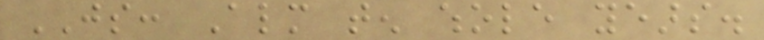JS: Almost ten whole years.
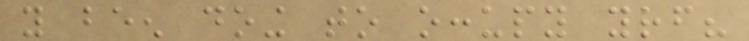you been doing to occupy yourself?
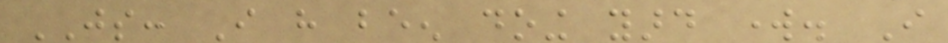JS: I have been doing yard work. I
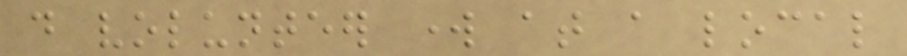do volunteer work at a local
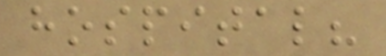hospital?
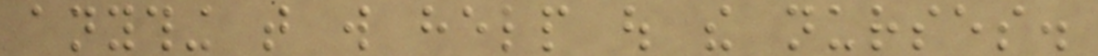anything that will help out the nurses.
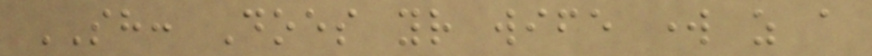SH: Does your wife work as a
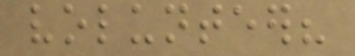volunteer?
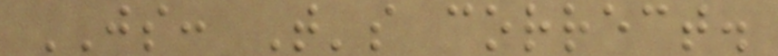JS: That's correct.
